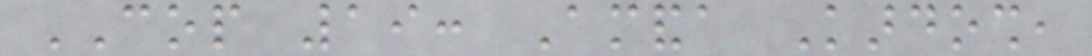COP 19: Amanda Kardosh,
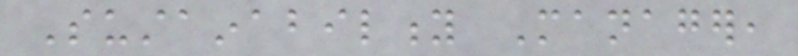Sustainability Manager,
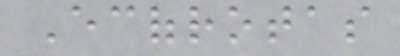Ecofrotas
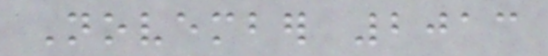November 2013
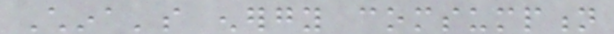China's energy comsumption
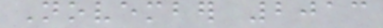November 2013
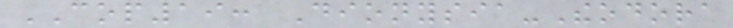COP19: Dionysia-Theodora
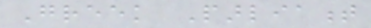Greek Parliament
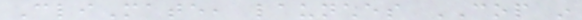CliMate, launches COP in
